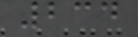234
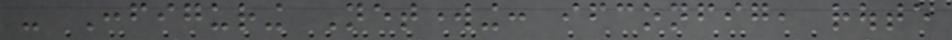- Configuring Networking: ifconfig, route
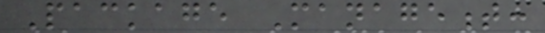Package Management:
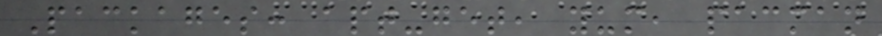Packages: apt-get, yum, pacman
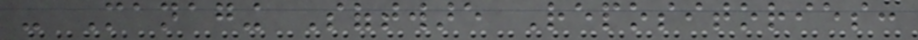- Managing Software Repositories:
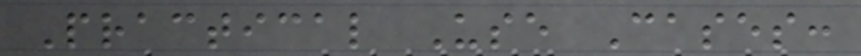Practical Use Cases:
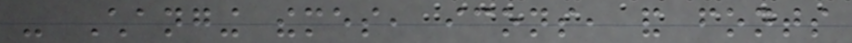- Changing themes, icons, and fonts
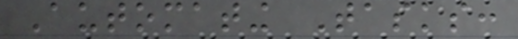Automating Tasks:
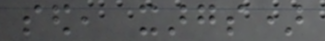sed, xargs)
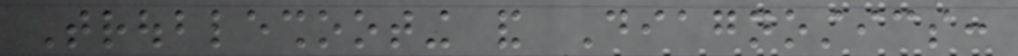Troubleshooting and Diagnostics:
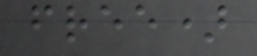free)
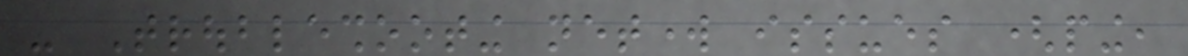- Troubleshooting network issues (ping,
